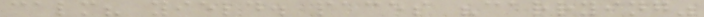calm? yield. paces "carrying"
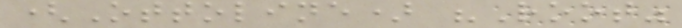(Ottoline) "Root"
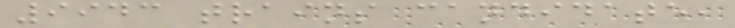9943 trains candidate,
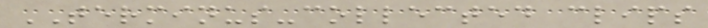TERMINUS-collected clips
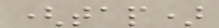(tap)
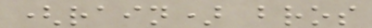(rain) bros
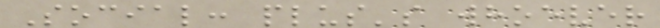Social: plus's whoever
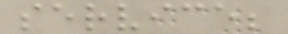service;
